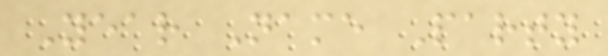Year Name Party
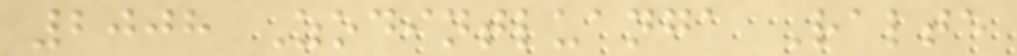2008 Zodintluanga Ralte
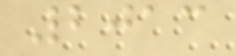2013
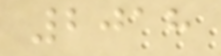2018
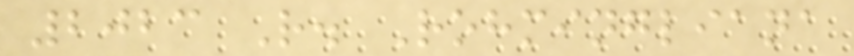2023 R. Rohmingliana
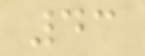43
